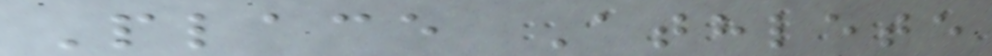Place Athlete
